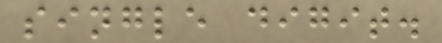single digit.
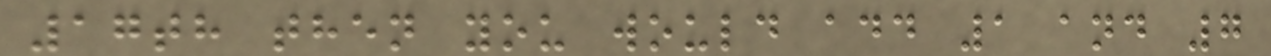17th then you would add 1 and 7
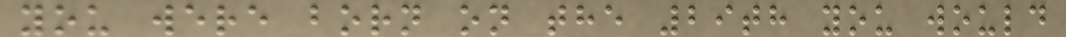you were born on the 29th you would
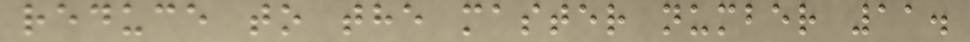reduce to the master number 11.
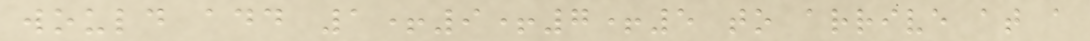would add 1+9+7+5 to arrive at a
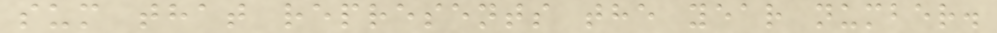sum that represents the year number.
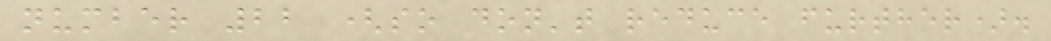number 22 (so don't reduce further).
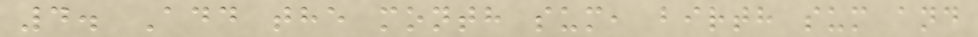4. Add the month sum, birth sum and
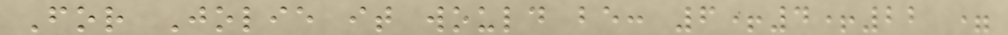For Jolie it would be: 6+4+22 =
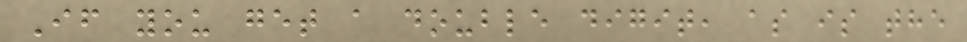If you get a double digit, as is the
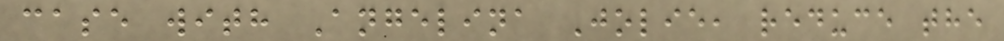case with Angelina Jolie, reduce the
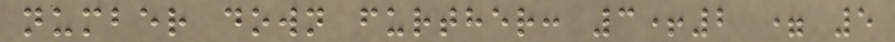number down further: 3+2 = 5
